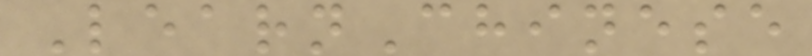LearnChinese
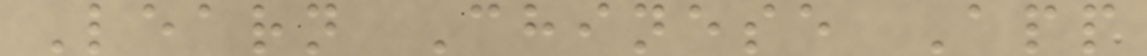Learn Chinese App
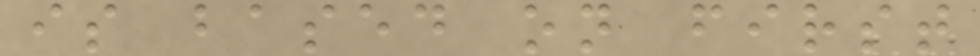is based on first
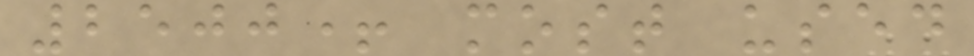2500+ most used
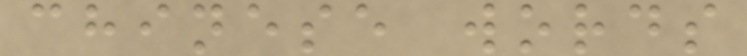chinese words
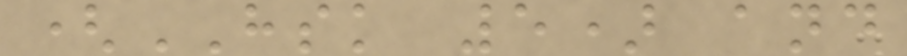(HSK 5) and
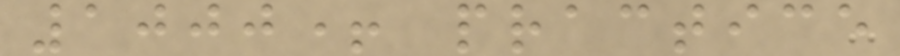1000+ practice
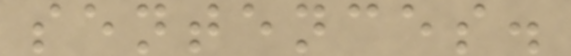sentences.
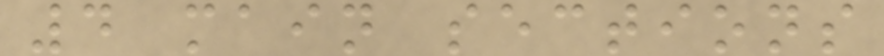4 main sections
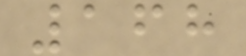168
